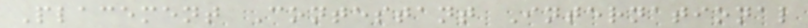Placement Contestant International
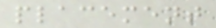placement
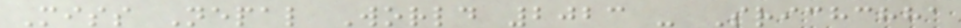Miss Nepal World 2023 - Srichchha
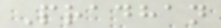Pradhan
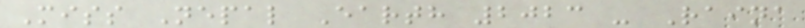Miss Nepal Earth 2023 - Raina
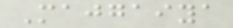Majgaiya
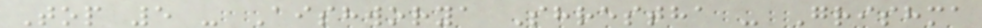Top 5 - Aishworya Shrestha - Grishma
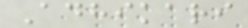Adhikari
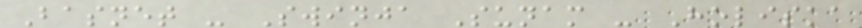Basnet - Swinja Sunam - Holiska
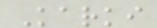Karki
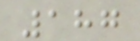187
